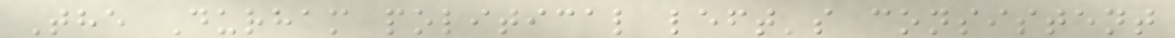The Durham political left's consistent
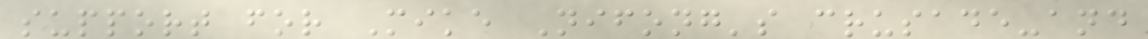support for Mike Nifong's crusade-and
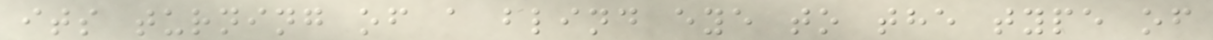its turning of a blind eye to the type of
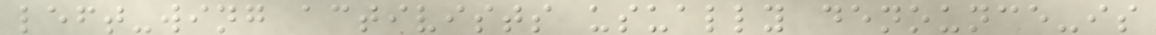left-wing activists usually denounce-is
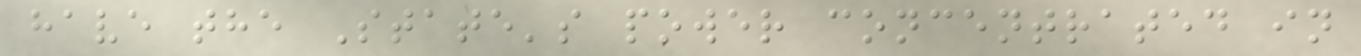have the State's power concentrated in
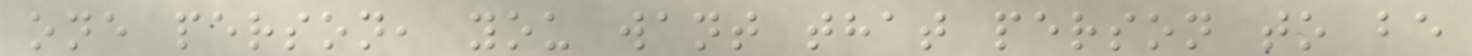one person, you want that person to be
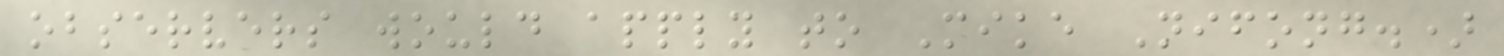observers would apply to Mike Nifong.)
